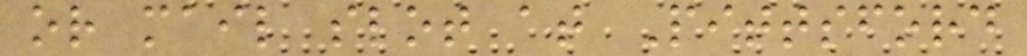or mail slot at Pittsford
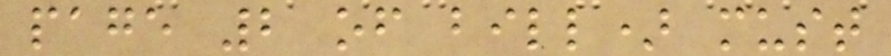page 2 of bill) must
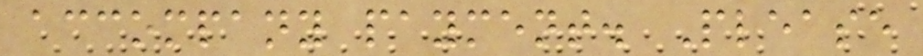accompany payment. Please
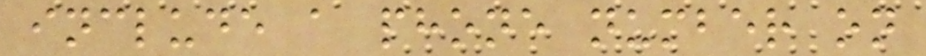include a phone number on
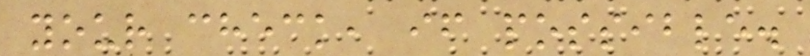your check, if possible.
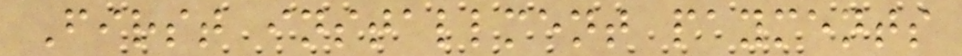First installment payments
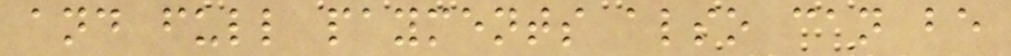and full payments also can be
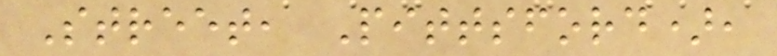Street, Pittsford),
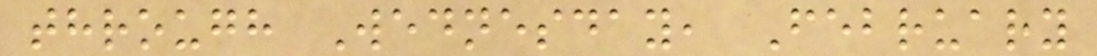through Wednesday, February
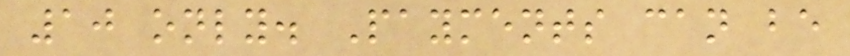10 only. Payments can be
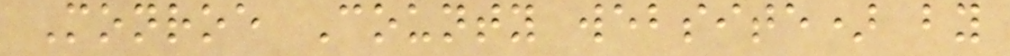Monroe County website) by
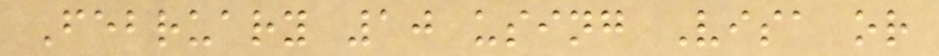February 10 using Visa or
